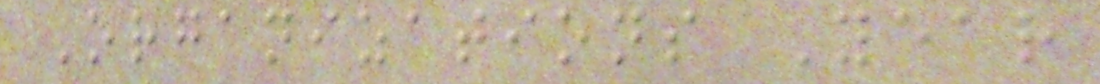Organizations Year
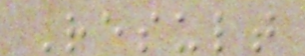Result
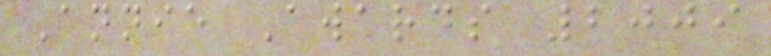Annie Awards 2009
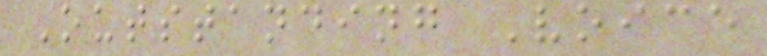Outstanding Voice
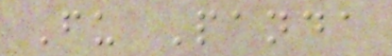Fu Panda
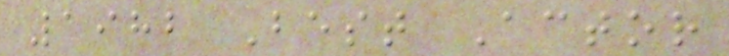1982 Best Actor
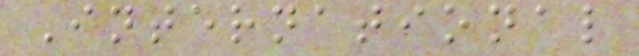International
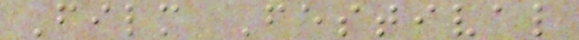Film Festival
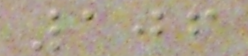106
